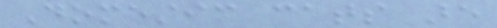Domestic cats are
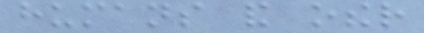humans and other
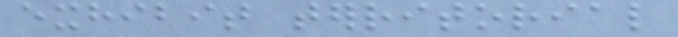exhibit territorial
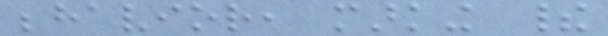behavior, marking their
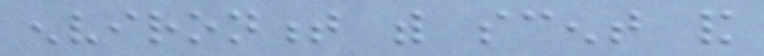environment with scent and
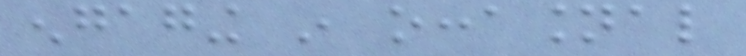engaging in occasional
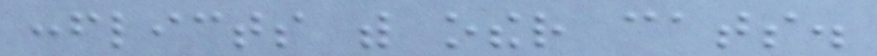conflicts with other cats.
